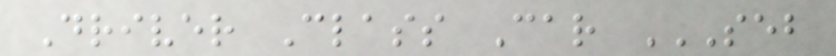Driver Class Car SEB
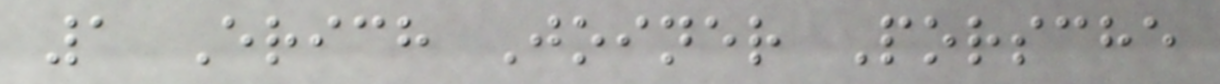1 Erich Joiner Porsche
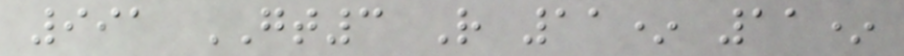991 GT3 R 11* 11*
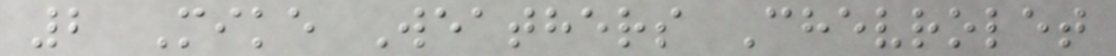2 Mike Weathers Chevrolet
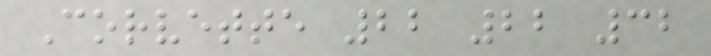Corvette 22 22 32
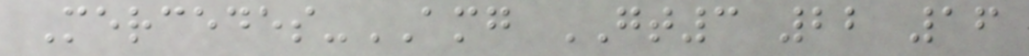Mercedes-AMG GT3 22 16
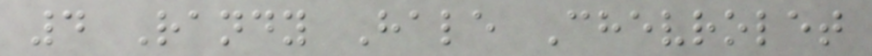4 Randy Hale Chevrolet
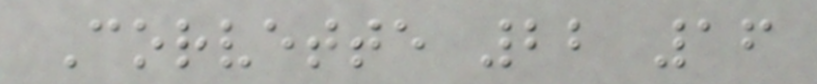Corvette 22 16
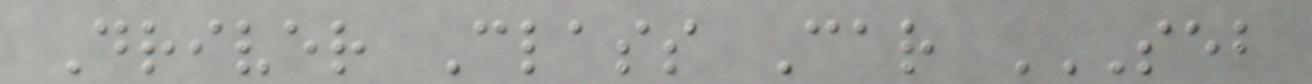Driver Class Car SEB
